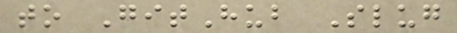to GitHub Slug
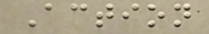Action
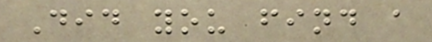Did you find a
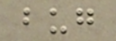bug
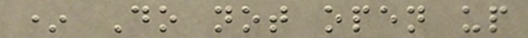* Do not open up
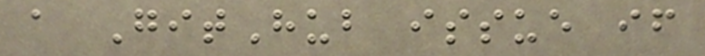a GitHub issue if
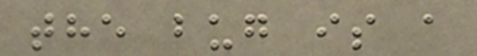the bug is a
